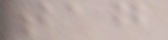tag
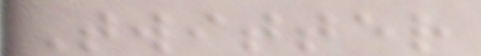Twitter
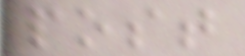post
